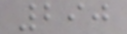290
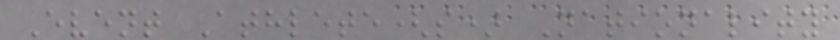Event Athlete(s) Nationality
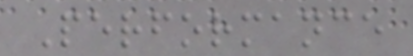Performance
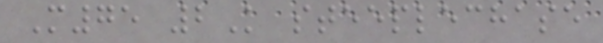M75 2K steeplechase
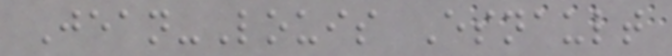Jean-Louis Esnault
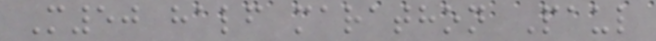M50 half marathon Paul
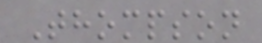Thompson
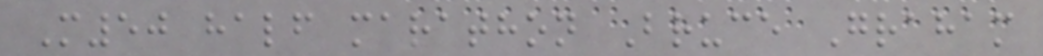M50 half marathon Bruce Graham
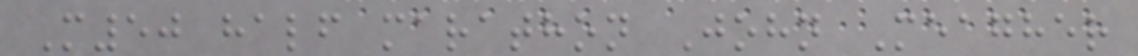M50 half marathon John Meagher
